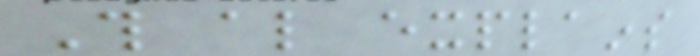This also explains
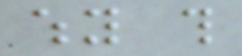why this
